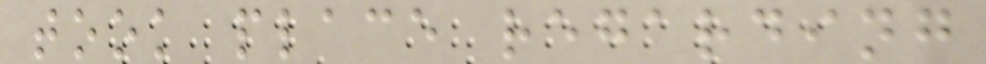took place regarding
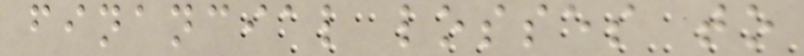financial losses to
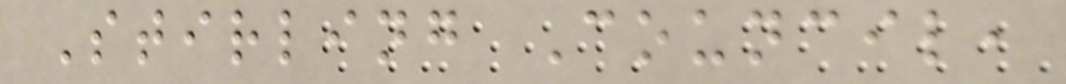Stirling Council,
